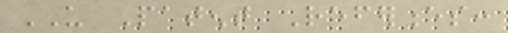US Patent References:
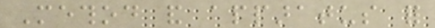Method and apparatus for
